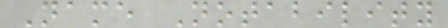Name Notability
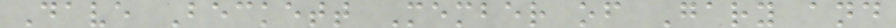Dave Beckett Member of Gary and
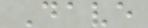Dave
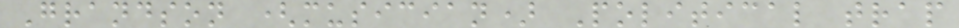Grandson (musician) Political trap
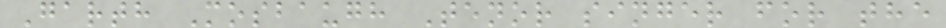Garth Mosbaugh Tenor singer for the
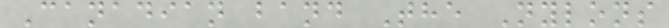Canadian band The Nylons
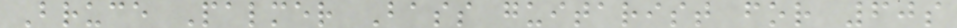Bruce Palmer Bass guitarist for 60s
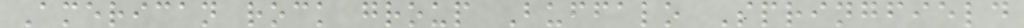American rock group Buffalo Springfield
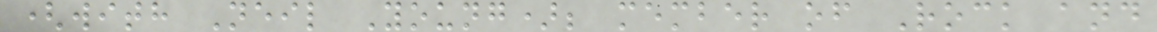(with Neil Young); member of Rock and
